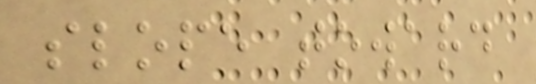slope toward
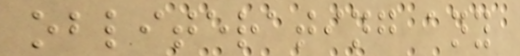obliterating any
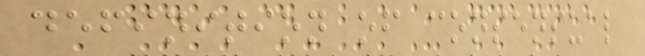definition of consensual
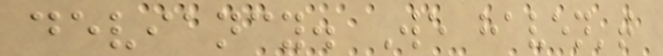deviancy. We haven't
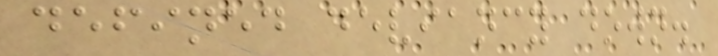defined deviancy down.
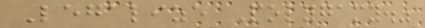Legalize Polygamy."
